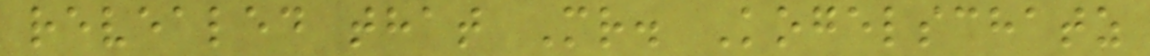revealed that Mr. Kogelschatz
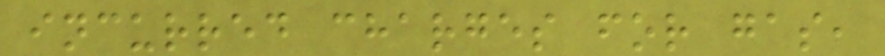incurred charges for gas,
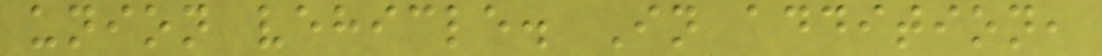union vehicle. In addition,
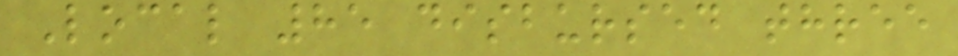Local 85 disbursed three
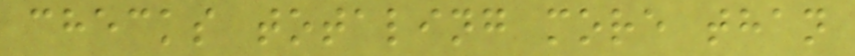checks totaling more than
